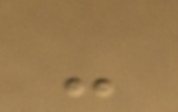-
